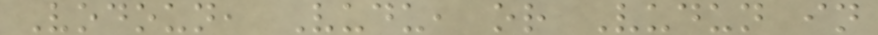Vodoun, Vudu, or Vudun in
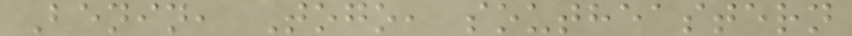Benin, Togo, southeastern
